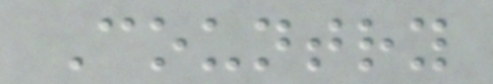Country
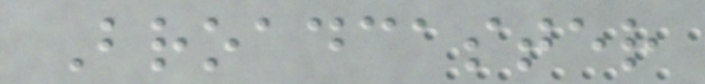Broadcaster
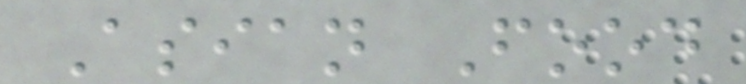Asian Food
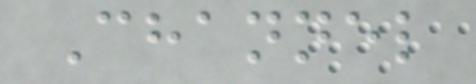Channel
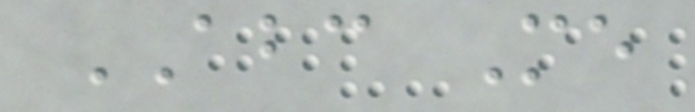ABC Me
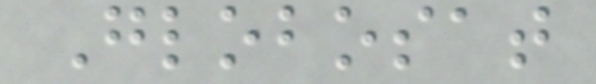Globosat
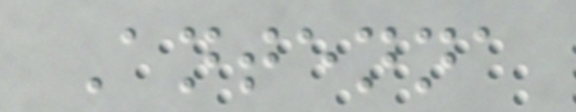Antenna
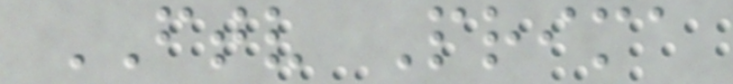FTV Prima
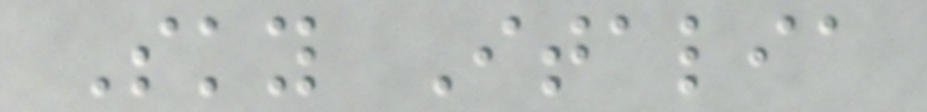Sky Italia
